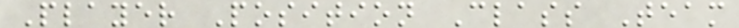Player Position Class Team
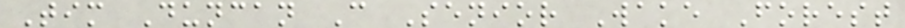Tim Duncan C Senior Wake Forest
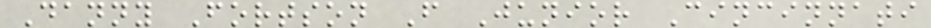Danny Fortson F Junior Cincinnati
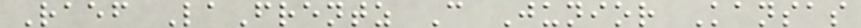Raef LaFrentz C Junior Kansas
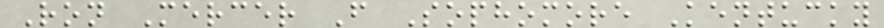Ron Mercer F Sophomore Kentucky
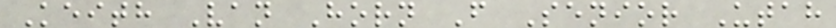Keith Van Horn F Senior Utah
